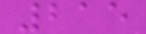215
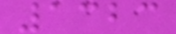1323
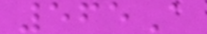565A
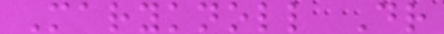Maryknoll Dr
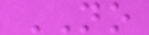NO
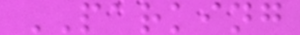PARKING
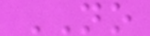NO
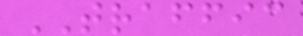TRAFFIC
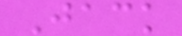Jack
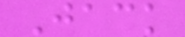Jack
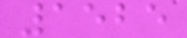1525
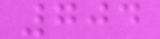704
